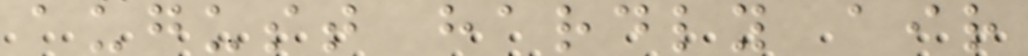august hardly air
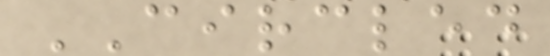CIRCLED
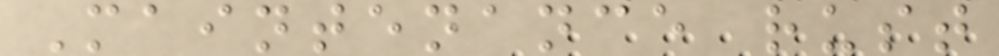Maintenance rust
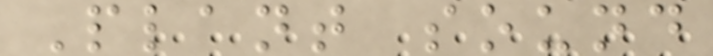Plant sound
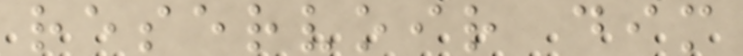reservoir dim
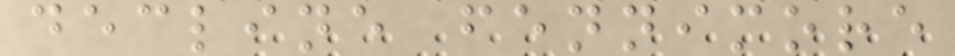decline fennimore
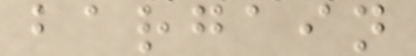bargain
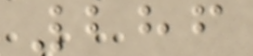286
